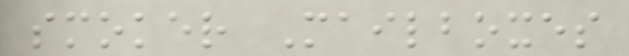smoker Mailboxes
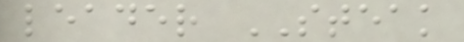leader STEAK
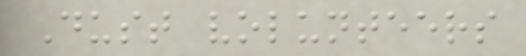Dust volunteers
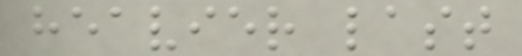heavier last
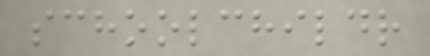schoolchildr
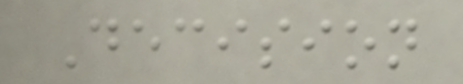Decision
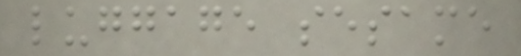luggage sesame
